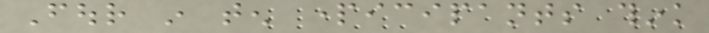Four in ten participants think
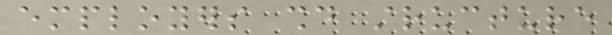employers should structure
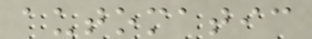automatic
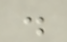.
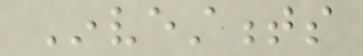Investments
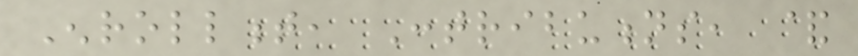Enrollment, Contributions, &
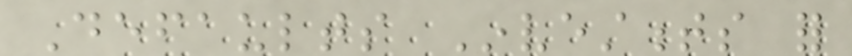Defaults Investments for
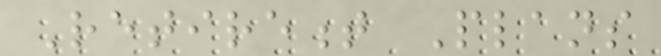Retirement Plans
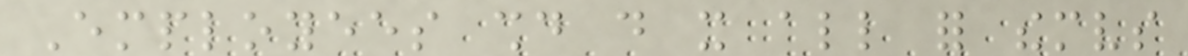Employees should do it all for themselves
